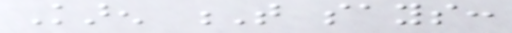Karen T says:
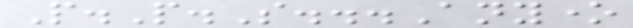P.P.S...Anyone
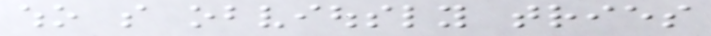who so obviously tries
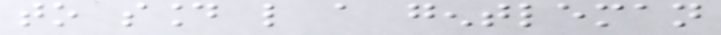to sound like a gentleman
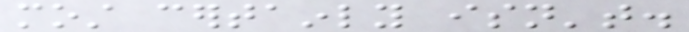most certainly isn't.
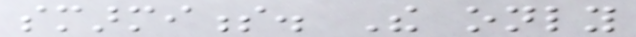smarminess. The only
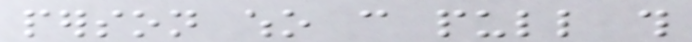person who can pull this
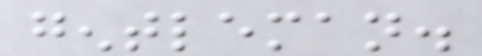gentleman.
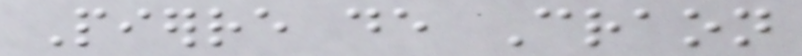Pierre de Craon
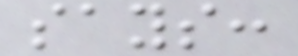says:
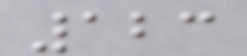123
